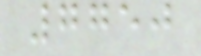7750
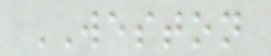WESTON
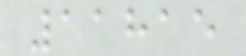11815
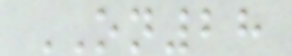ON28
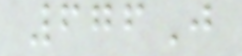676J
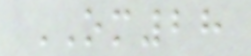OM28
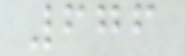676
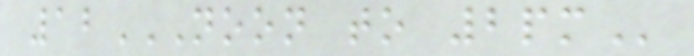12NOON TO 2PM
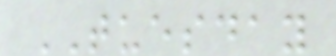TUESDAY
